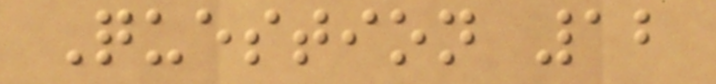Question 12
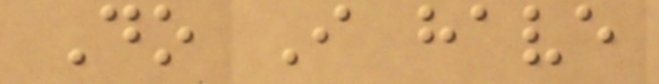Do I have
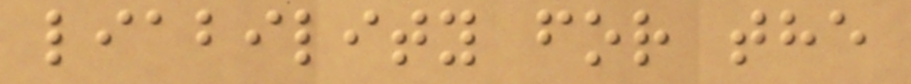liability for the
